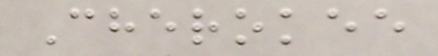Cherokee
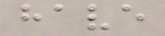have
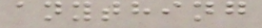anything
